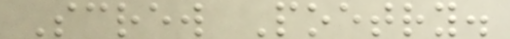Screw Poetry.
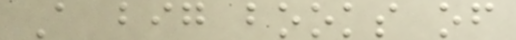A big books of
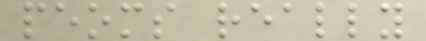peoms really
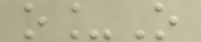o_O
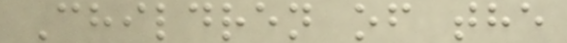Children of the
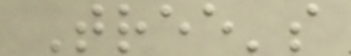Tree's
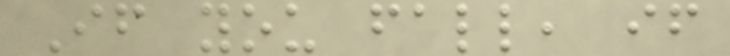If you fall, if
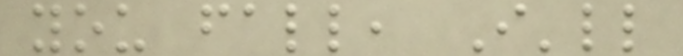you fall, I'll
